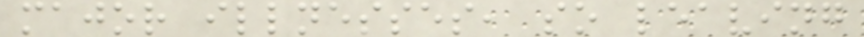major illnesses, so leaving
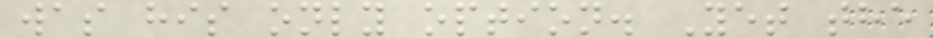was his only option. Yet the
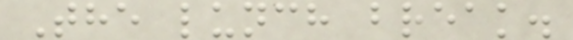The lunch break.
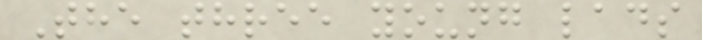The three young lads
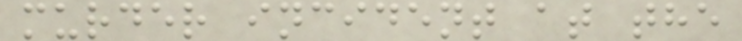murder incident at the
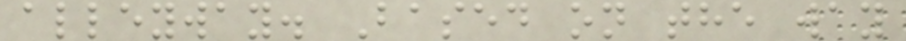alleyway. Based on the way
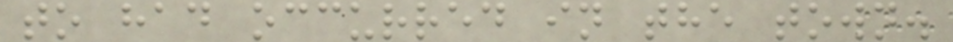to had occurred in the town.
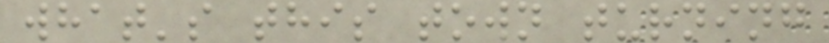what's this town turning
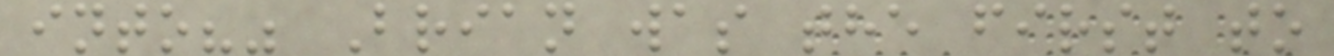into?" Brian was the first to
